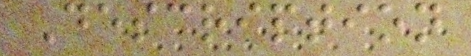Description
